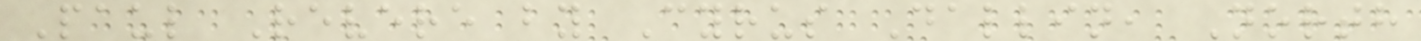Paul Revere by Cyrus Dallin, North
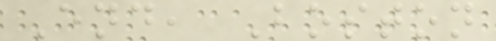End, Boston
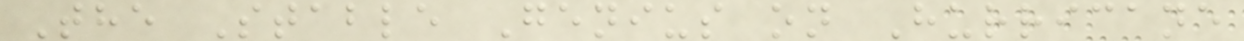The Stable Genius on Hurricane
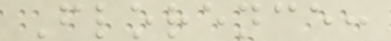Florence:
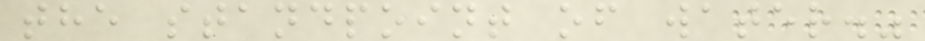the standpoint of water."
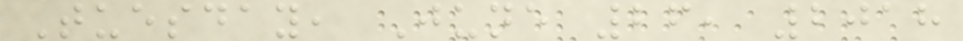Tuesday, June 26, 2018
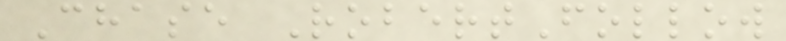Chase RobertFollow
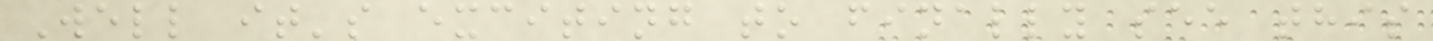Well it's exciting to finally see this
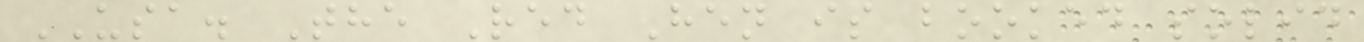USA. The Red Hen is booked solid
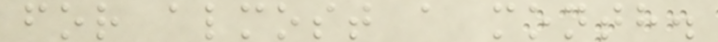for almost a month.
